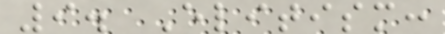9. Elitism:
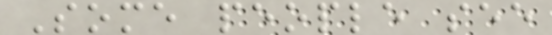Some people see
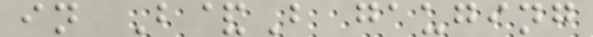in B&B gauging
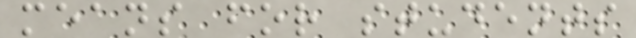means for students
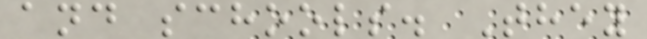and schools. They
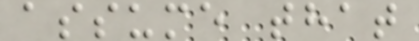assume that
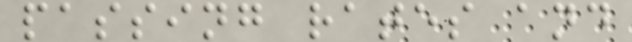passing rates and
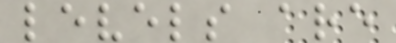levels are
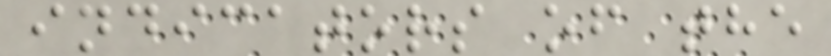indicators of the
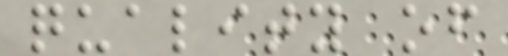quality of
